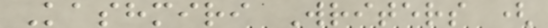Kashmiri Writers (
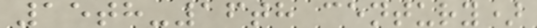15th-16th century)
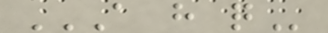A H Q
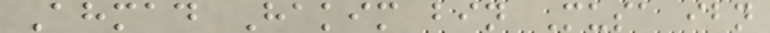Ahmad Hakim bin Musa ibn
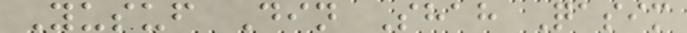Yusuf Din Shah Qasim
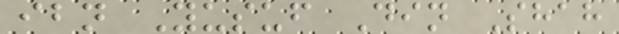ibn Yusuf Din Shah
